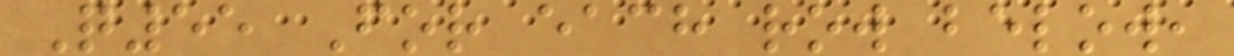Q55 For each row below,
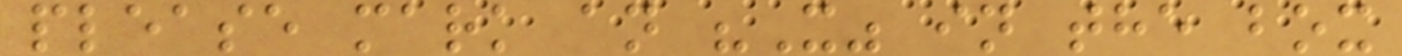please mark an "X" in the box
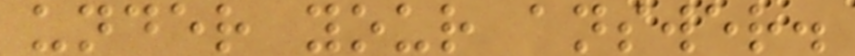under your answer.
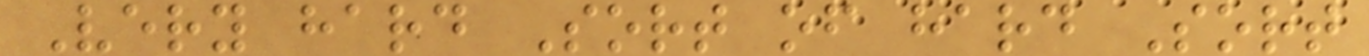Very hard Sort of hard Sort
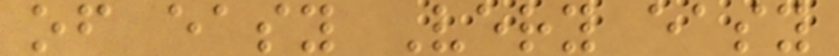of easy Very easy
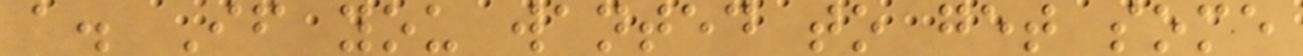a. If you wanted to get some
